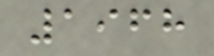1968
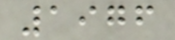1976
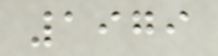1979
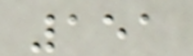151
